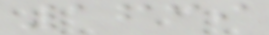1639
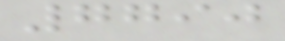7790
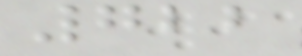722
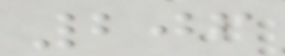206
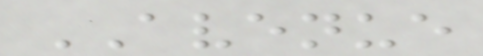AVENUE
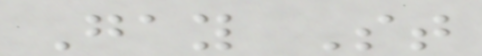Gay St
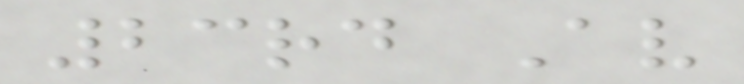23rd Av
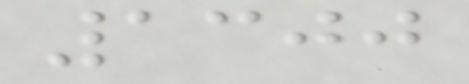1300
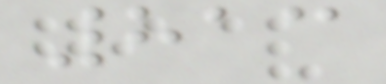813
